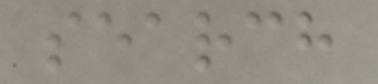search
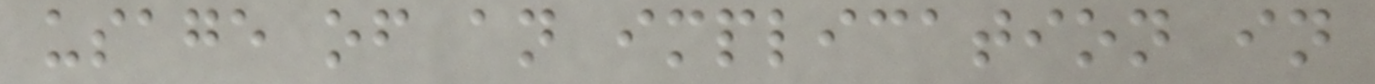usage of an implication in
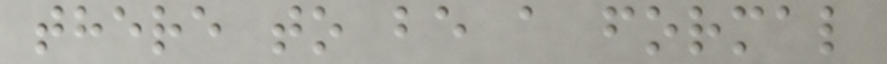there to be a formal
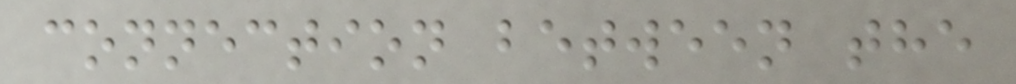connection between the
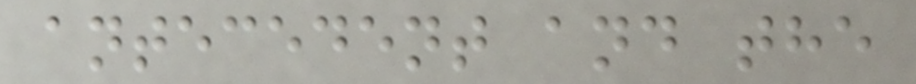antecedent and the
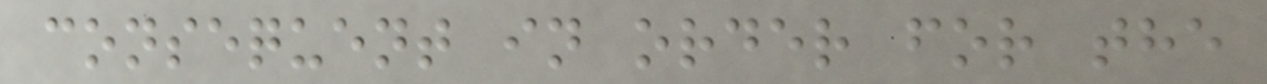consequent in order for the
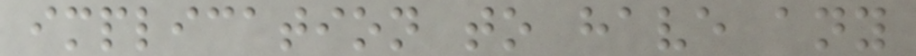implication to have any
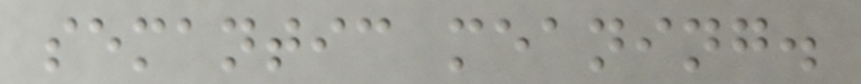semantic meaning.
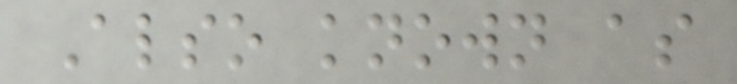Also known as
